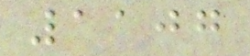1107
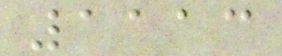1113
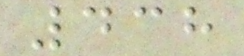438
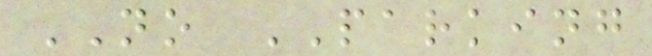NO PARKING
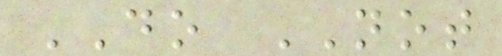DO NOT
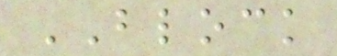BLOCK
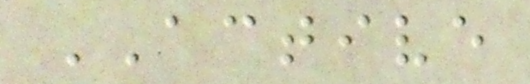ACTIVE
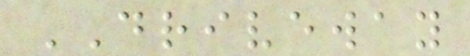DRIVEWAY
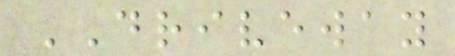DRIVEWAY
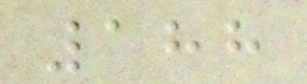188
